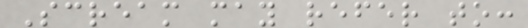Scream may refer to:
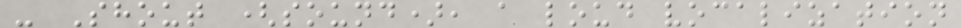- Shout (sound), a loud vocalization
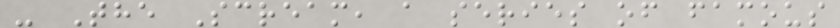- The Scream, a series of famous
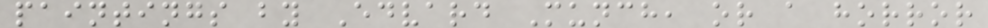paintings by Edvard Munch, or a horror
